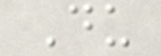Du
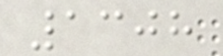1308
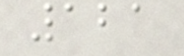121
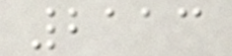2113
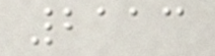2113
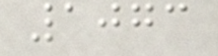1073
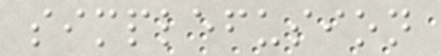simplefusion
